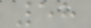58
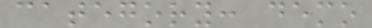category: demo
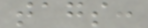tags:
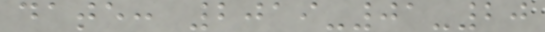date: 2019-01-20
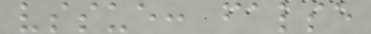vssue: false
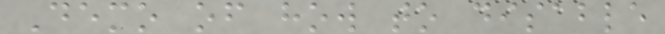Demo of how to disable
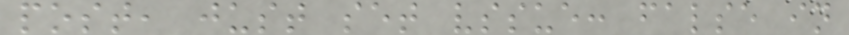post, just set vssue: false in
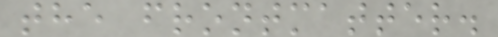the frontmatter.
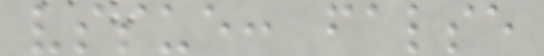vssue: false
